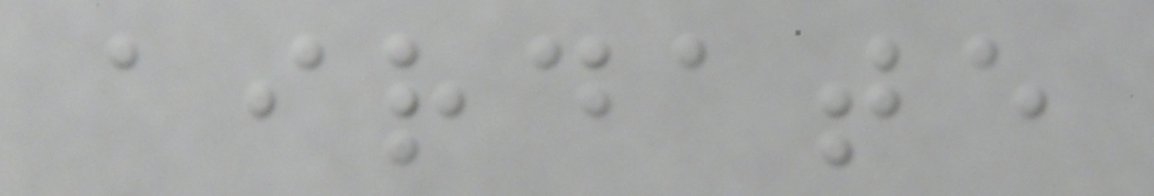airdate
